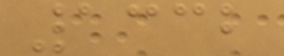1332
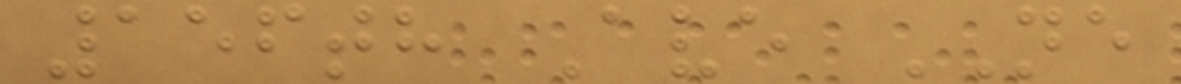156th Ave NE
